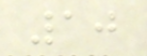10
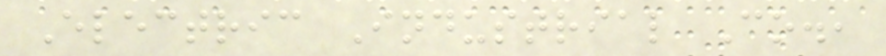Electric Industrial Co.,
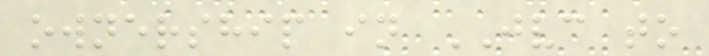ownership in JVC to
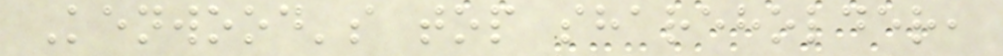Kenwood's top shareholder,
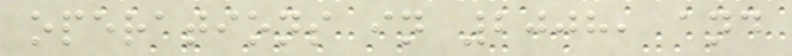operations in 2008, and
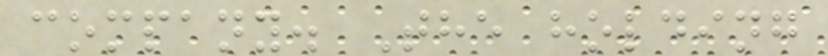company. The holding
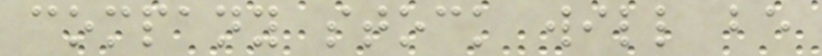company stock will be
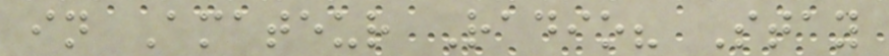in Amateur Radio? Stay
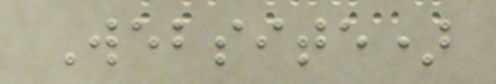Website)
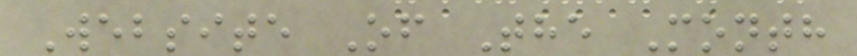Website Of The Month
